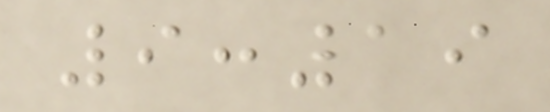9:19
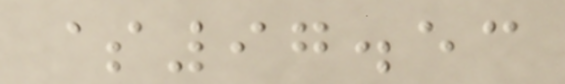$97.53
